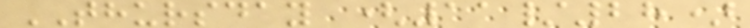THURSDAY (11/28)
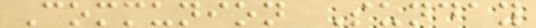Communion Sunday
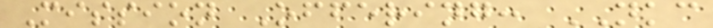Mission Offering: NKC
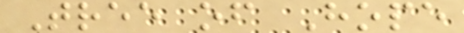Tree of Hope
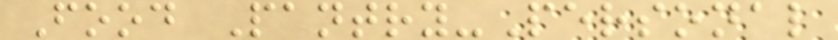Food Pantry-Personal
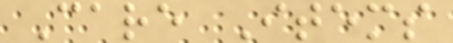Care Items
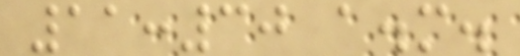11:30 a.m.
